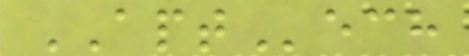APTech
